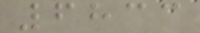6833
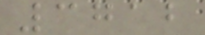3712
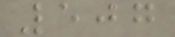507
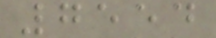7554
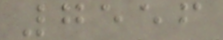7556
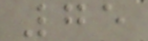75
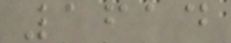1614
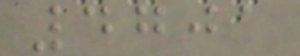4701
